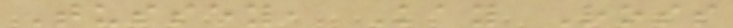Tussey, Kay Ross
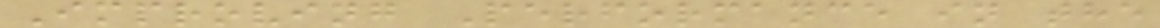Improving Performance in the
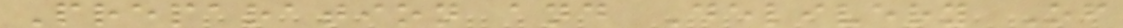Preparation and Delivery Of
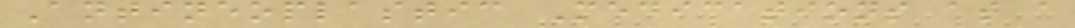Antineoplastic Medications at a
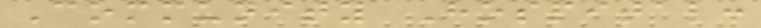Community Hospital:
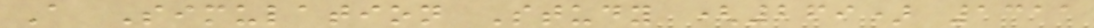A Simulation Study (269) 1311
